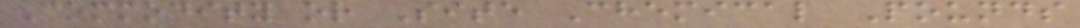Commodity or Site Chemical Pounds
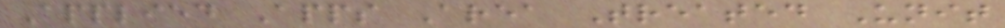Applied Apps Area Treated Unit
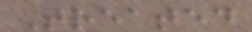Treated
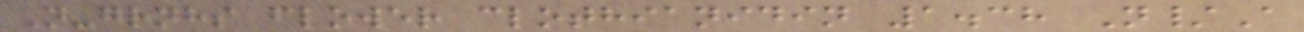N-grnhs flower clothianidin 1.38 N/A
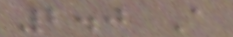2.0 A
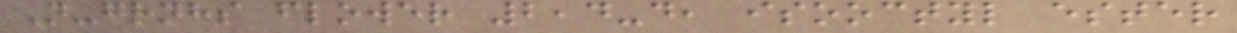N-grnhs flower 2,4-d, isooctyl ester
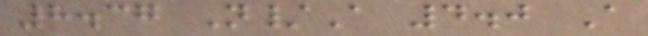8.37 N/A 4.0 A
